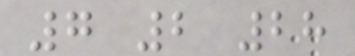7 2 28
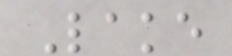Lake
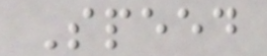Speed
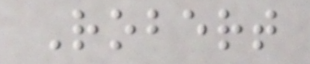Robert
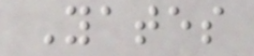Yates
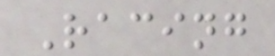Racing
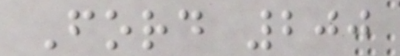Ford 200
